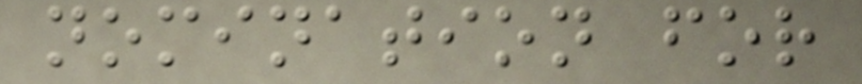nomination for
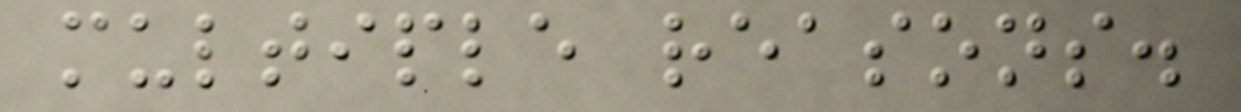multiple reasons.
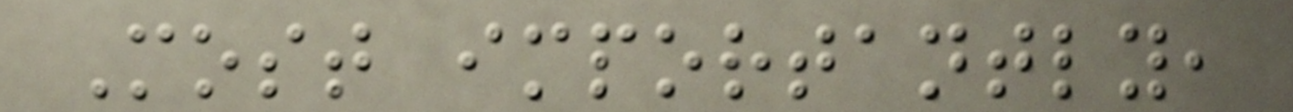Most importantly,
